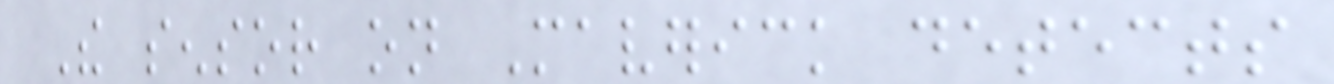The sensor on Maverick detects
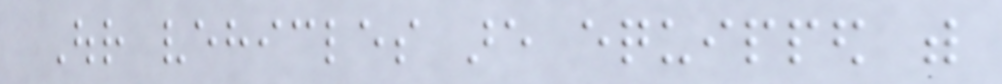Our vehicles are equipped with
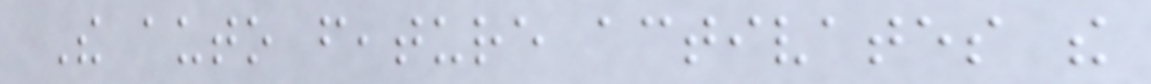The auto feature activates the
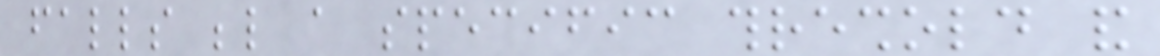falls below a specific threshold and
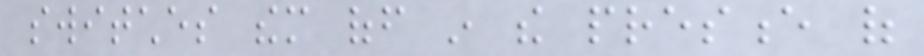switches them off in the presence of
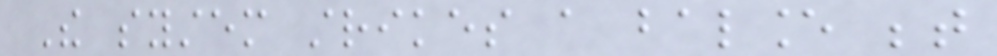The system strikes a balance between
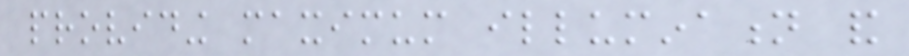providing maximum illumination and
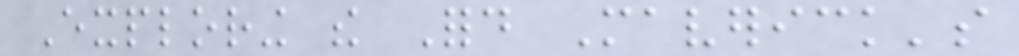Exploring the Ford Maverick's
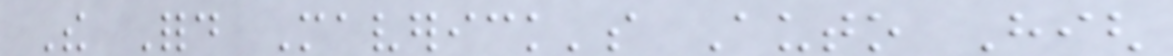The Ford Maverick's Auto High
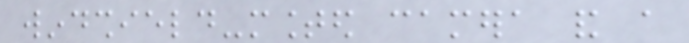windshield-mounted camera and a
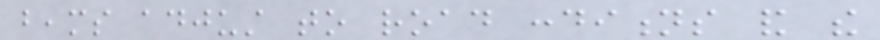beams adjust to road conditions and the
